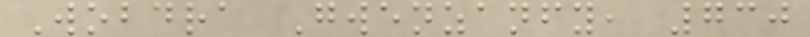Wobdra Gwenzanfy, 730
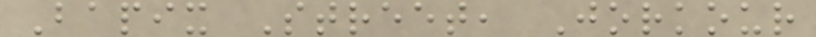Bapix Street, Jorkour
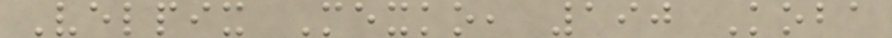Velpix Mexko, 190 Koba
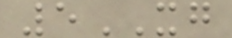5XG
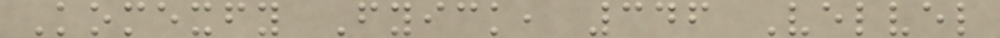Komexfy Fyick, 346 Velvel
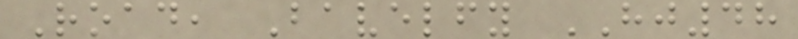Road, Bavelfy HJ48
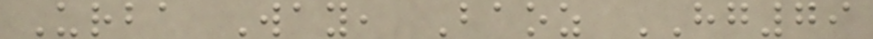Urba Way, Baoz HG79
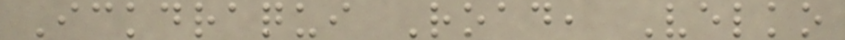Ickdraqui Road, Velko
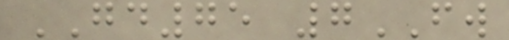GD75 7FW
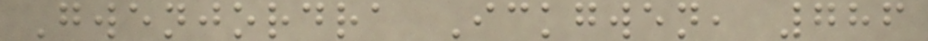Gwenjordra Ickgwen, 786
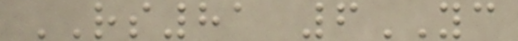RS81 6YC
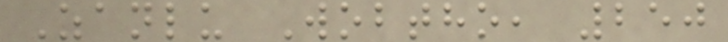Zanlu Wobtho, 250
